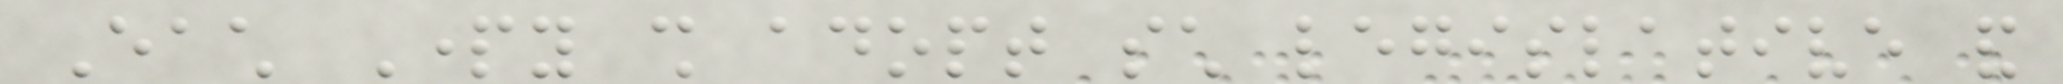Each Party shall adopt such legislative and
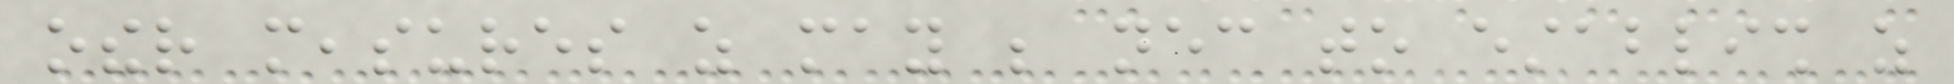other measures as may be necessary to establish as
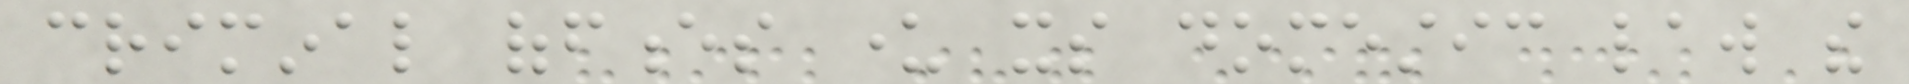criminal offences under its domestic law the
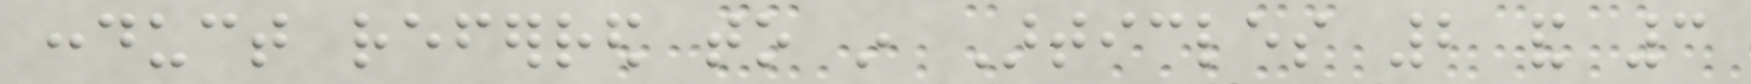conduct referred to in Articles 2 and 3
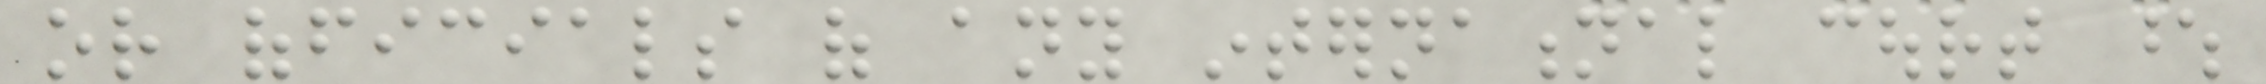or officials of any international court whose
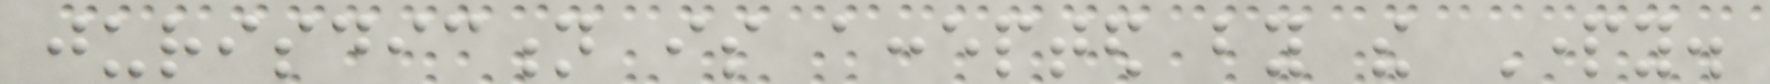jurisdiction is accepted by the Party.
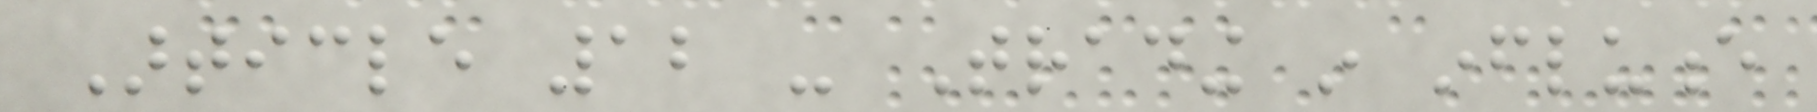Article 12 - Trading in influence
